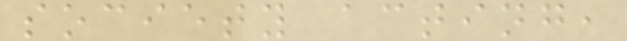society acting,
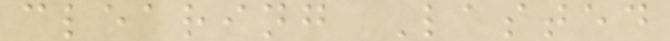clearing Lasted
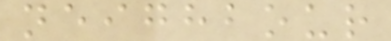neighbour
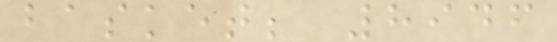basket; 8946
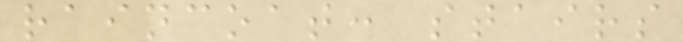raincoat: stairs
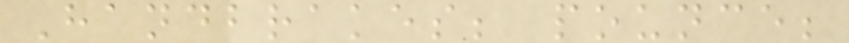Handbrakes; pounce;
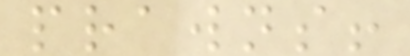prawns!
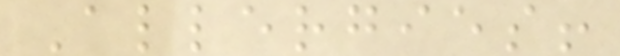Allergies!
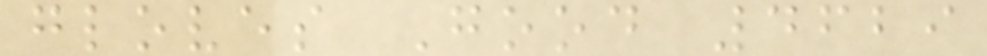gloves Good 4629
